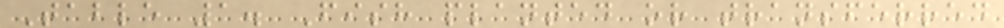Table 1. Fish planted or transferred
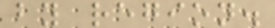by region.
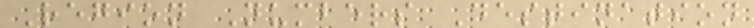Region Numbers Destination
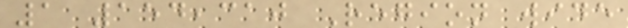1 154,310 Region wide
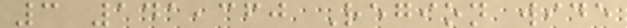3 141,360 Region wide
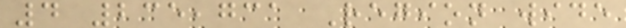4 235,731 Region wide
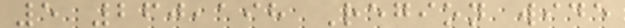5 260,198 Region wide
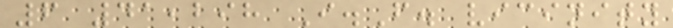6 41,298 I.F. vicinity
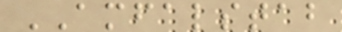AMFALSTAB
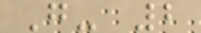G- 2
